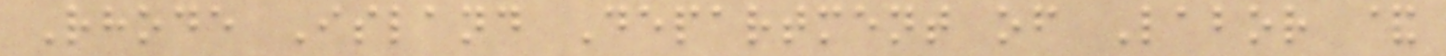Rhode Island Department of Labor &
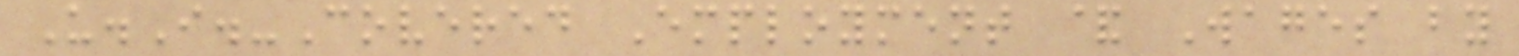U.I.-Covered Employment & Wages by
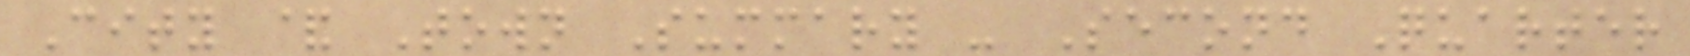City & Town Summary - Second Quarter
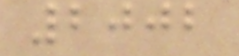2002
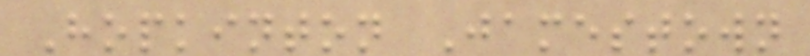Hopkinton Jamestown
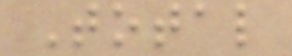Total
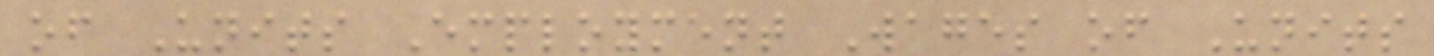of Units Employment Wages of Units
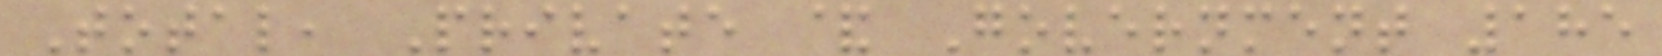Total, Private & Government 185
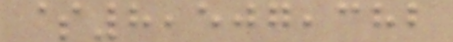$8,507,382
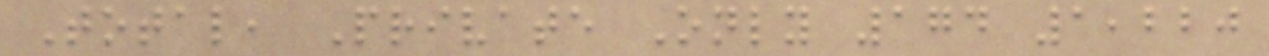Total, Private Only 174 1,220
